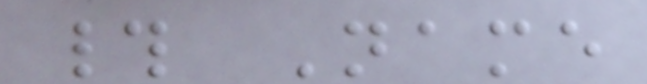# Name
